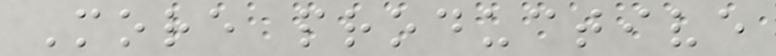More productive
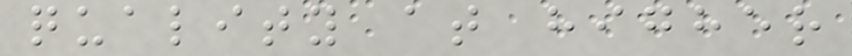quality at higher
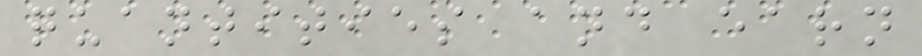quantities and earn
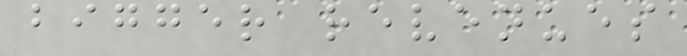bigger revenues
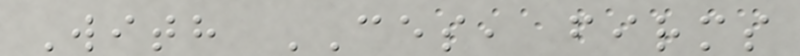With CES, firms
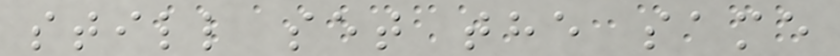still set the same
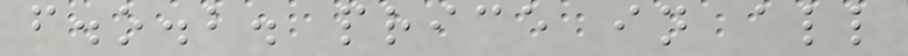f.o.b. price in all
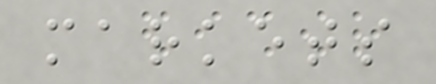markets
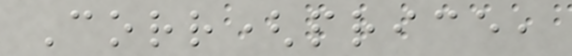Corr(price,
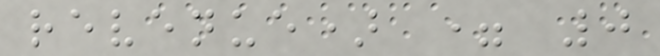revenue) = 0
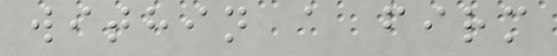within a firm
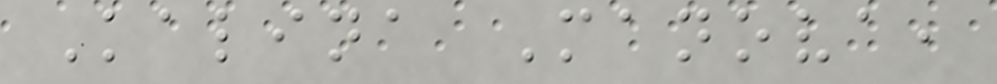Kalina Manova,
